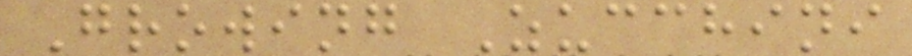Growing Zucchini
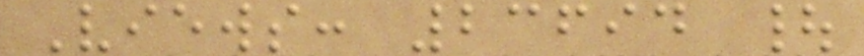Views: 23694 |
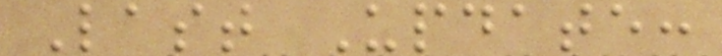Last Update:
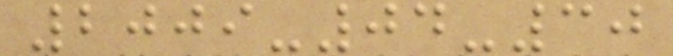2009-04-30
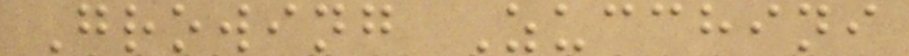Growing Zucchini
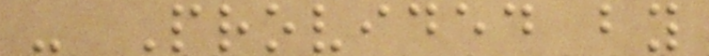- Provided by
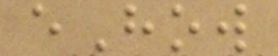eHow
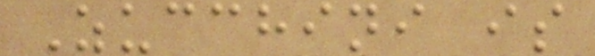Zucchini is
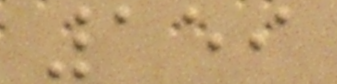159
